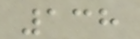138
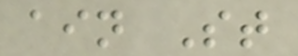ain St
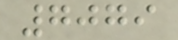7079
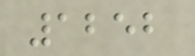1252
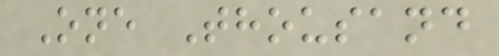One Thousand
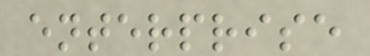enterprise
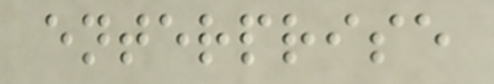enterprise
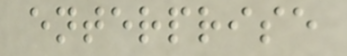enterprise
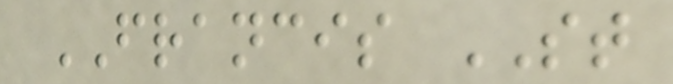FRANCIS ST
